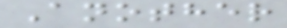Another
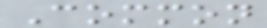Common
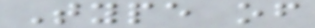Type of
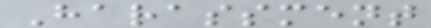Harassment
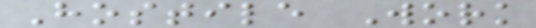Hostile Work
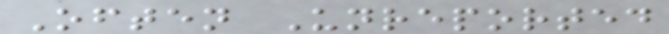Often Unreported
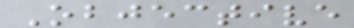Objective
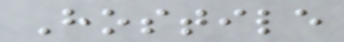Hostile
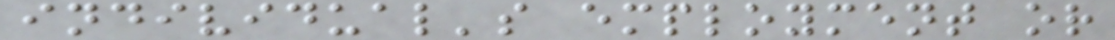individual's employment or
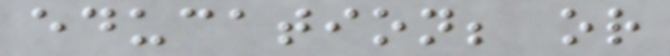education; or
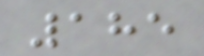185
